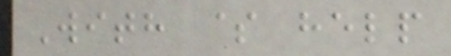With $ help
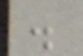.
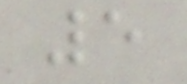5
